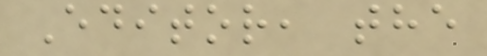Editor, the
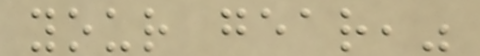your gear,"
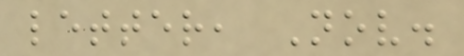letter, Nov.
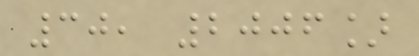30, 2006]
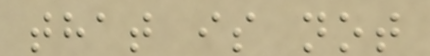that is not
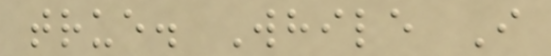true. While I
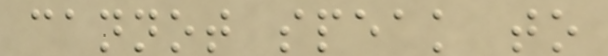cannot speak to
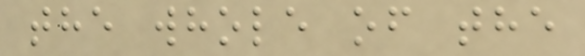the whole of the
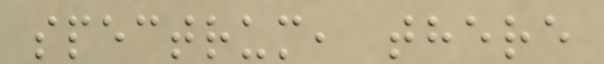spectrum, there
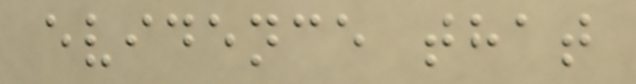evidence that
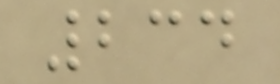234
